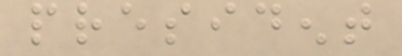president
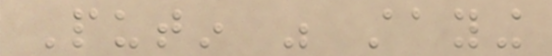Putin was staying
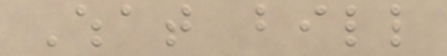What bill
